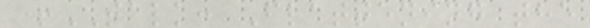+TALK: Flattening the
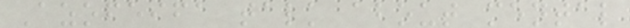Azofeifa talk about mental
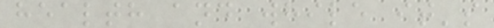health and while it's
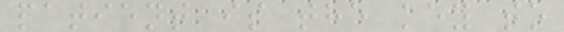patient is the key to
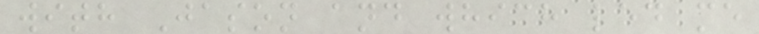with Jason and which led me
